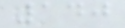140
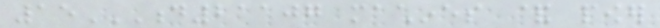15D21107 MACHINES & POWER
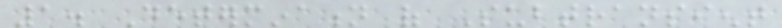1. Determination of Subtransient
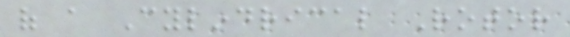of a Cylindrical Rotor
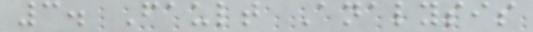3. Fault Analysis
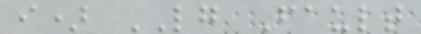i) LG Fault
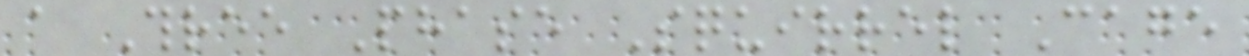a Three Phase Squirrel Cage
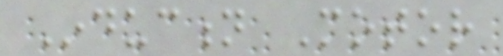Induction Motor
